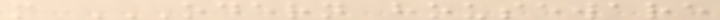m ODERN HOUSEWARE
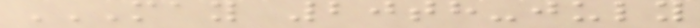MAY 20TH-JULY
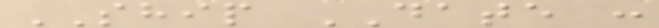SHIP DATE :
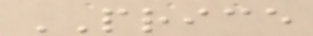PRICE
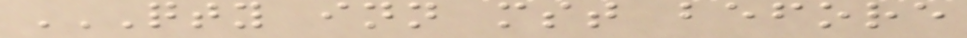QTY INN MST BEFORE
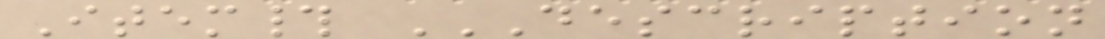Item# DESCRIPTION
